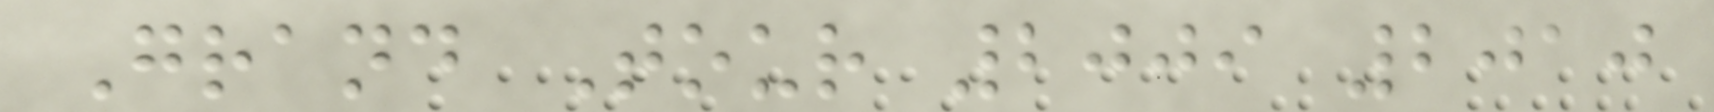Grand Tour 2009 2010
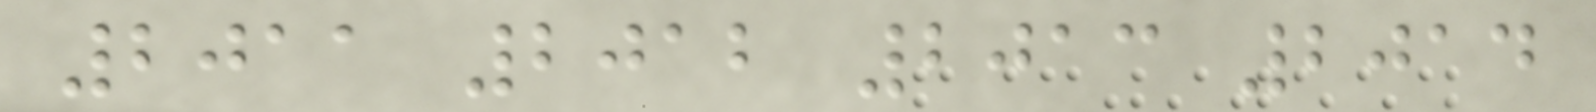2011 2012 2013 2014
